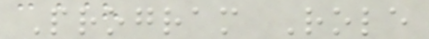Program Role
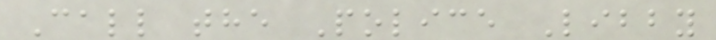Call the Police Libby
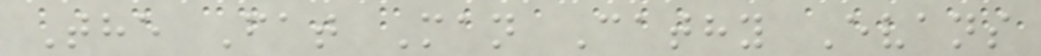The Fat Man Cathy Evans
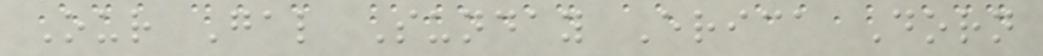Our Gal Sunday Erica Dorn
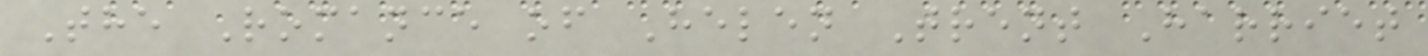The Romance of Helen Trent Harriet
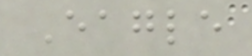Eagle
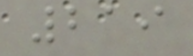219
